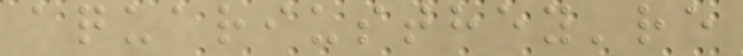aquariusthey're
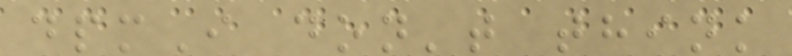dpmI don't think
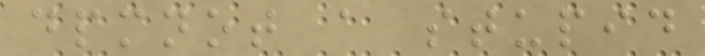dpmnot a stupid
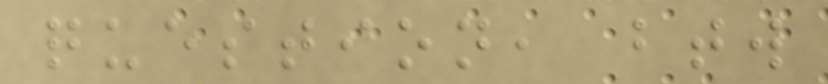question, btw
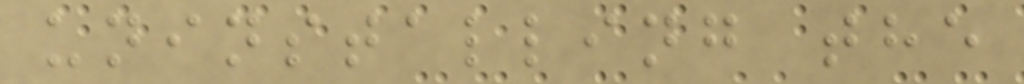uninstalling the
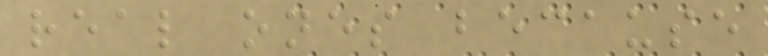real ones because
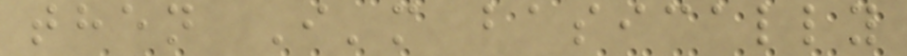then I'm basically
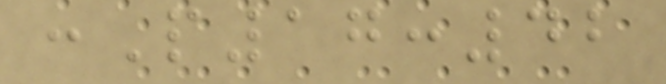:P17:42
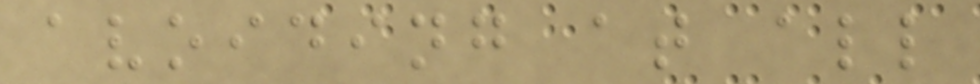avoiding at all
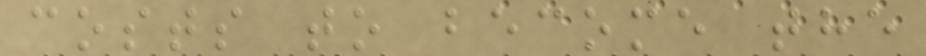costs to become the
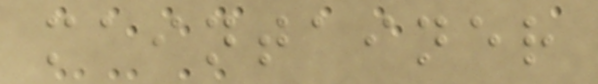maintainer
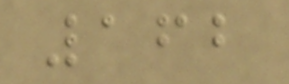162
